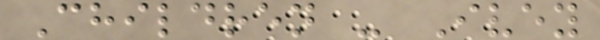Children - Ivey
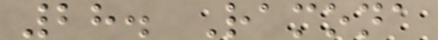28. Ramona
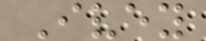Ivey
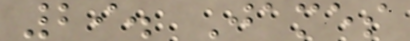29. James
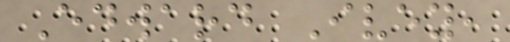Edward Ivey,
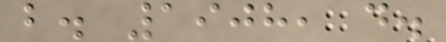b. 1908, d.
